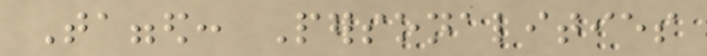Tagged: Personalities
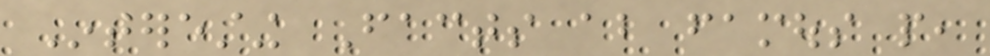Interesting Facts about famous people,
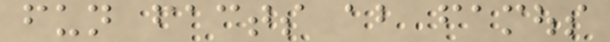fun facts about famous
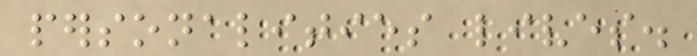personalities lives.
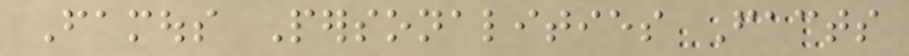Famous Personalities Facts
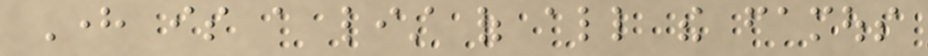Here is a list of all the famous
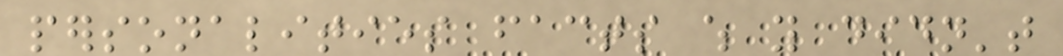personalities facts which you didn't
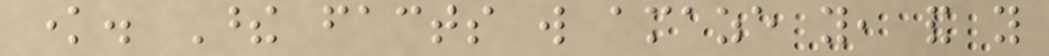know. These facts will amaze you, and you
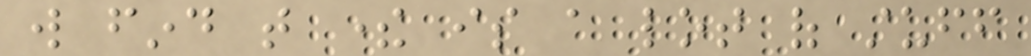will find that there is a lot of stuff
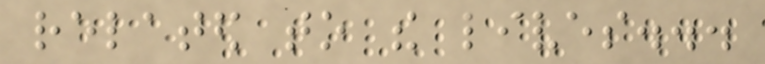related to the lives...
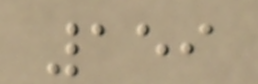159
